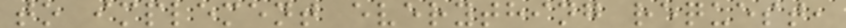to implement everything request,
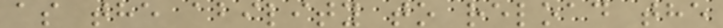as the ability to reload the
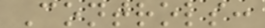Controls:
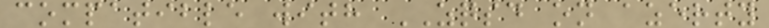compatible with ZQSD on azerty
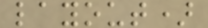layout)
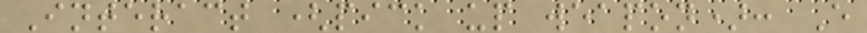Interact (pick up weapon): E
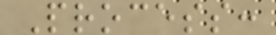Process:
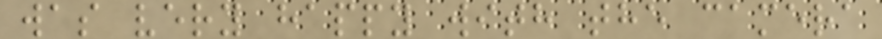was very happy with the camera
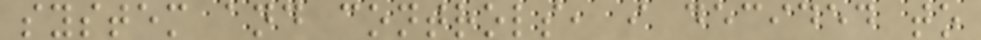system and controls, i decided to
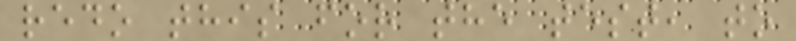redo this for the test, to
